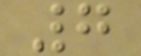7
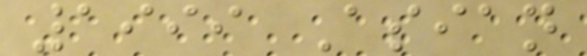1999 Asian
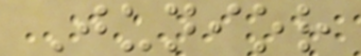Junior
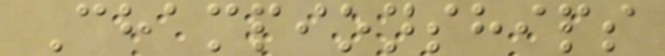Championships
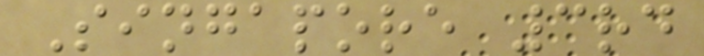Singapore 3rd
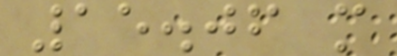15.06 m
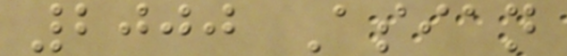2000 Asian
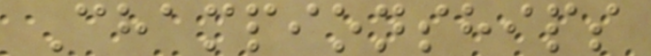Championships
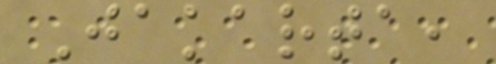Jakarta,
